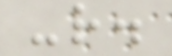-r.
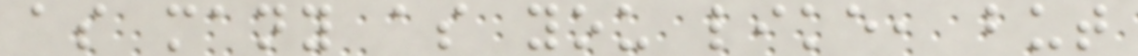as many as you like, but
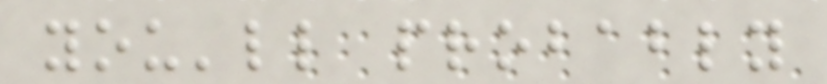you'll probably
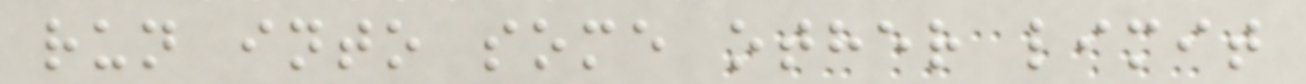run into some other limit
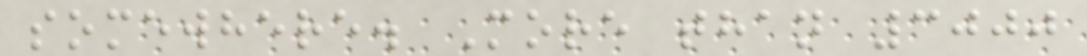somewhere. More than 3000
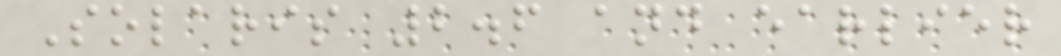Solaris 2.6 and earlier
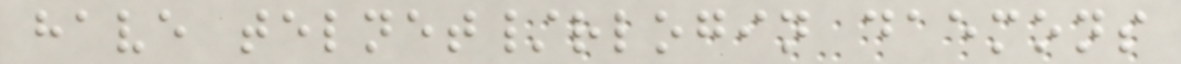have telnet/rlogin daemons
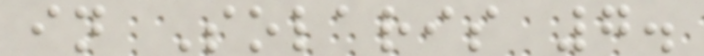in Solaris 7.
